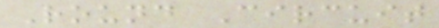Round Circuit
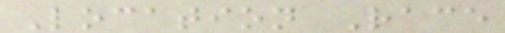Location Race
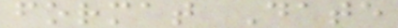format Date
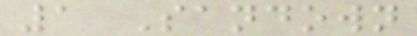1 Sandown
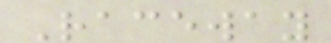Raceway
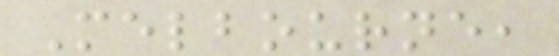Melbourne,
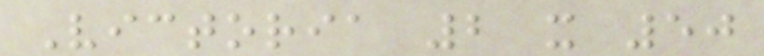Victoria 2 x 50
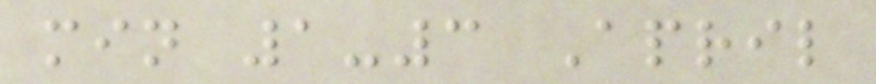min 1-3 April
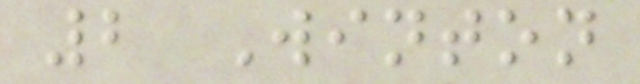2 Winton
